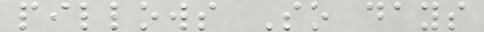pillows So days
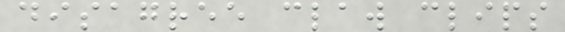disagree claw clips
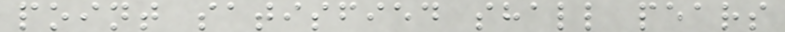point satisfied shall pears
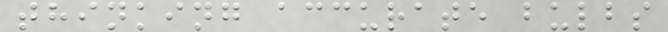thinking accurate bulbs
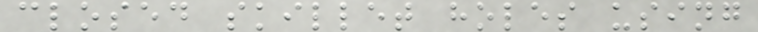closed skillet holes using
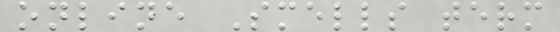online Smells term
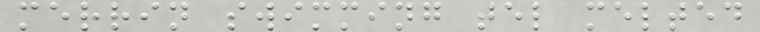merrin swimming tel melted
